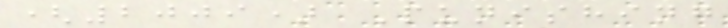(2009) Punishing
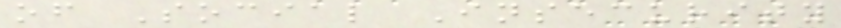of Social Insecurity
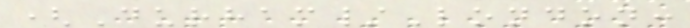(Durham/London:
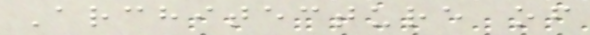Architecture of
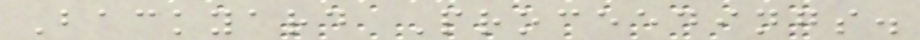Backyard Proceedings.
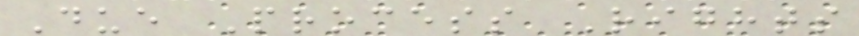Due Process Rights
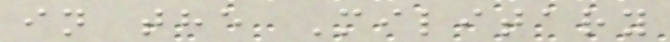in the Military
